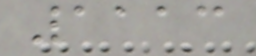1113
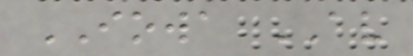IOWA AV
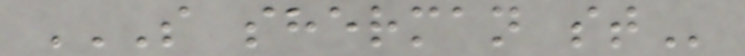S SHERMAN ST
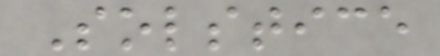Solstice
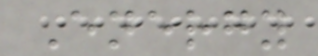Energy
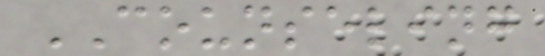COUNSELING
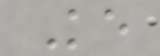Ke
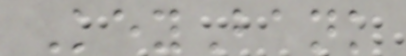KeyBank
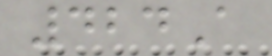424A
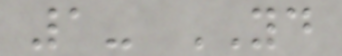1- YD
